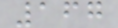167
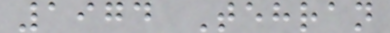1974 Tehran
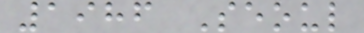1986 Seoul
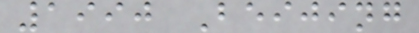1990 Beijing
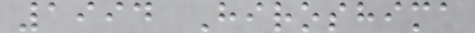1994 Hiroshima
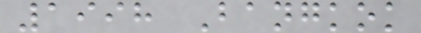1998 Bangkok
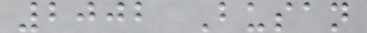2002 Busan
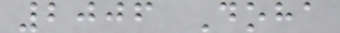2006 Doha
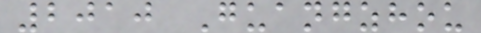2010 Guangzhou
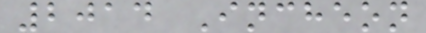2014 Incheon
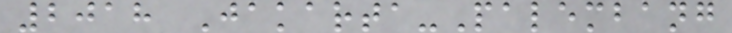2018 Jakarta-Palembang
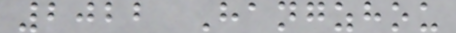2022 Hangzhou
